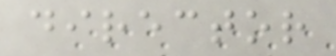director
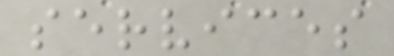services
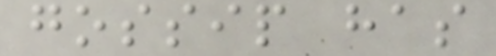gossip has
